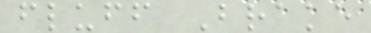fluff Brake
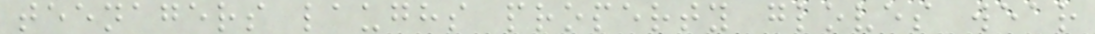teenagers laughs property gloves wear
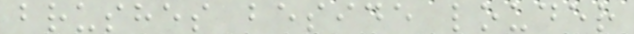brushes beside louder
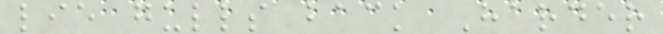lie gulls back Harder
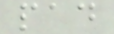pad
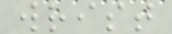wrist
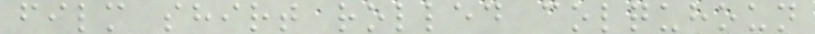film shirt rolled colquhoun
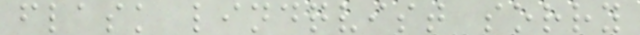flask lindqvist sorry
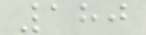180
